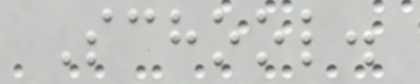School.
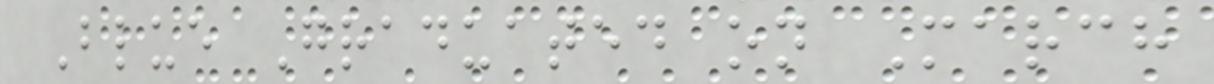Blue Graduated on March
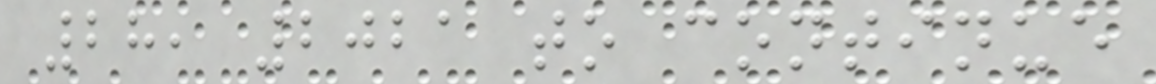28, 2021 to continue
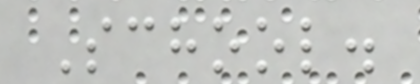School.
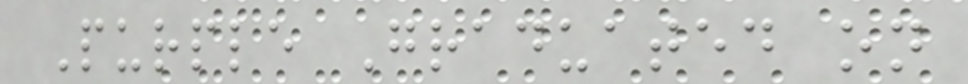Purple Graduated on
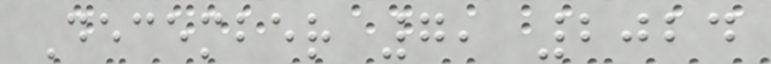December 7, 2024
